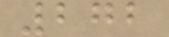272
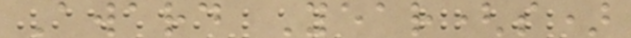Award Year(s)
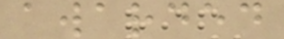awarded
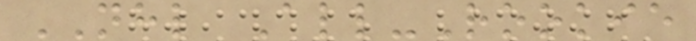NHL All-Rookie
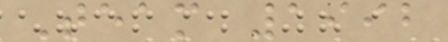Team 1992
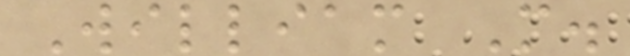William M.
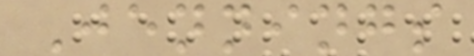Jennings
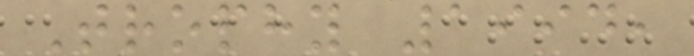Trophy 1994,
